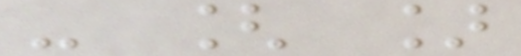- [ ]
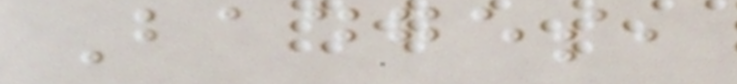Badges,
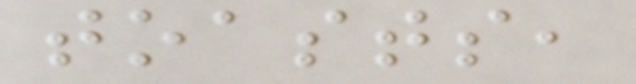toasts,
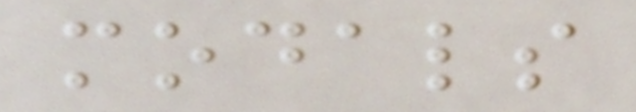modals
